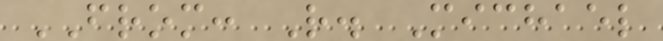FROM: R. Michael
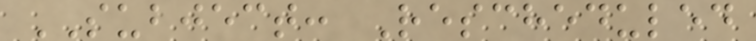SUBJECT: Rescheduled
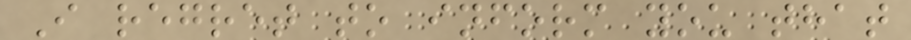I regret to inform you that
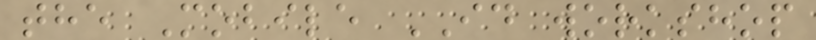the Mobile ID workshop
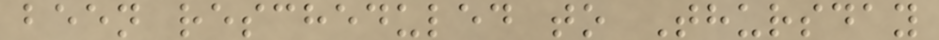been rescheduled to Thursday
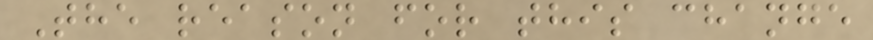The reason for this change
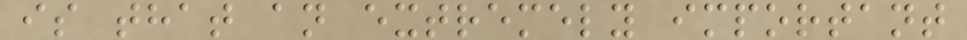is that an extremely important
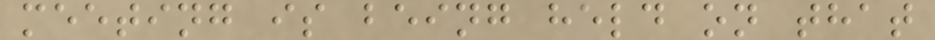meeting is being held on that
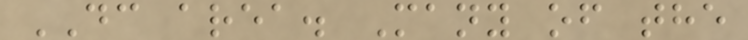DC area. Many of the
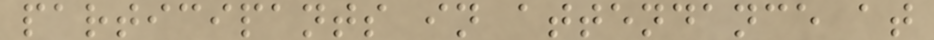participants in attendance at
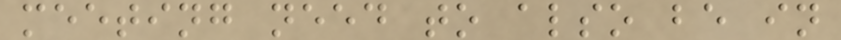meeting need to also be in
